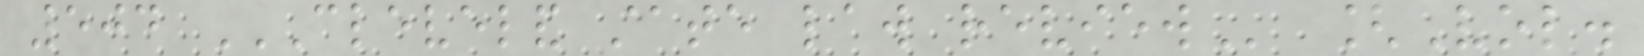504 CLEVELAND STATE LAW REVIEW [Vol.
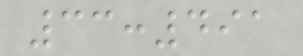33:491
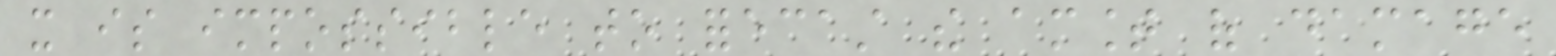it is impossible to forecast the amount of damage
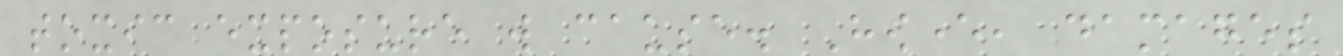toxic exposure will cause. However, damages
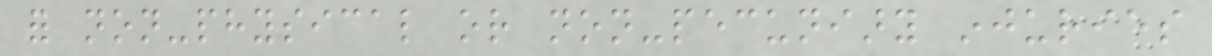for non-physical or non-pecuniary injuries
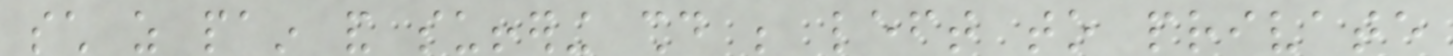such as pain and suffering should be left to private
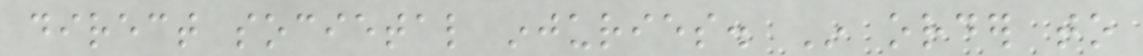direct societal injuries. In order to
